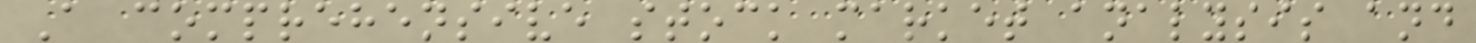A comprehensive stock market analysis and
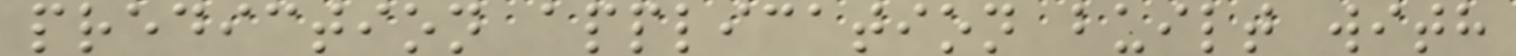prediction application built with
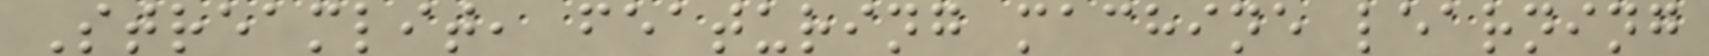Streamlit, featuring machine learning
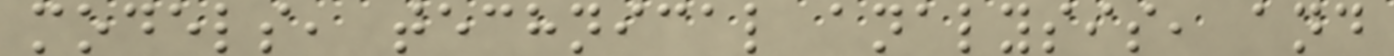models, technical analysis, and
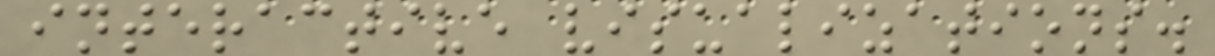interactive visualizations.
